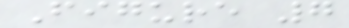Figure 7
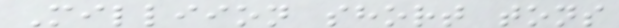Milliion short tons
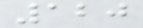120
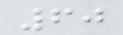60
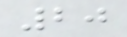20
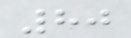80
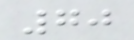70
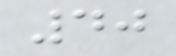40
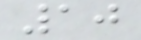10
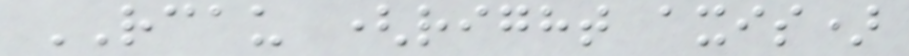RCAU (right axis)
